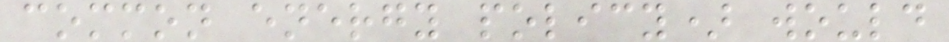common energy policy) would
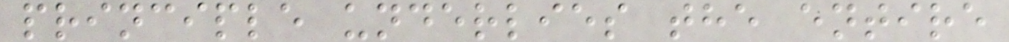principle underlies the entire
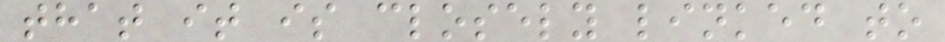that it is closely linked to
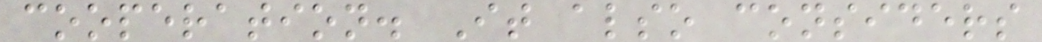cooperation. It also considers
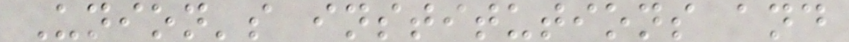Union's institutions and
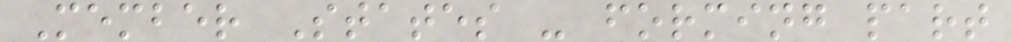Member States - forming part
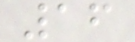16
